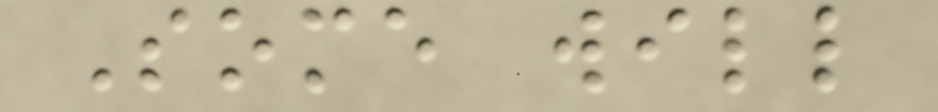Some will
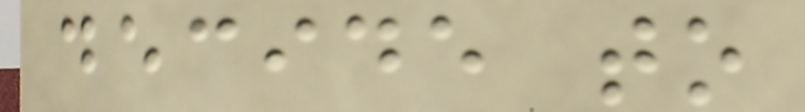decide to
